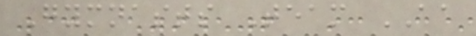Gymnasts Team AA
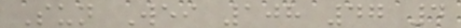Sun Wei 108 47 4
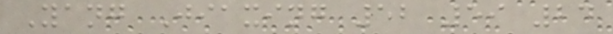Yang Jiaxing 52 59 24
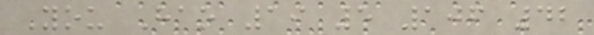You Hao 19 5 106 42
